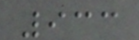933
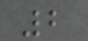2
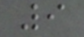9
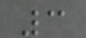3
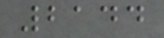2144
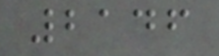2146
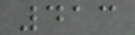413
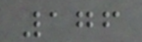176
